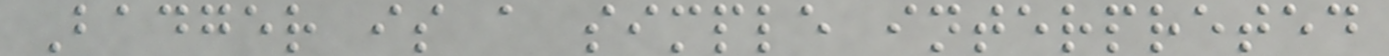Badger is a simple interpreted
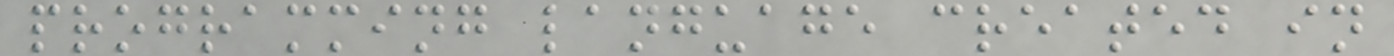programming language created in
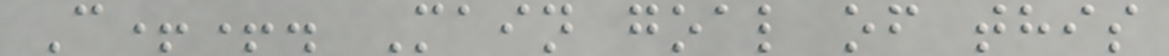C++. Main goal of this
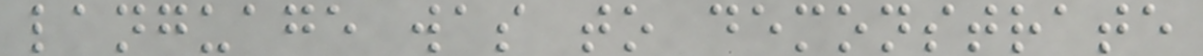language was to demonstrate
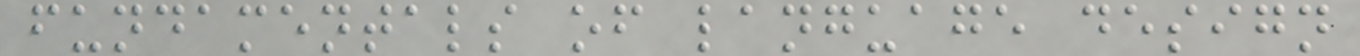fundamentals of language design
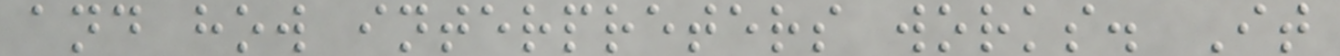and how interpreters works. It
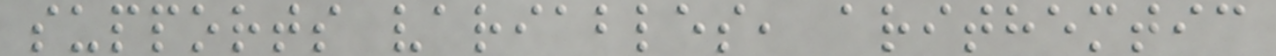supports variables, arithemtic
